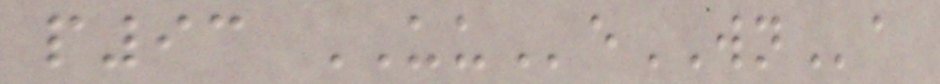p93 UUeWNa
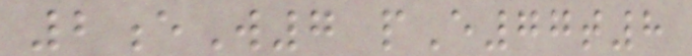2eW7 pE77t8
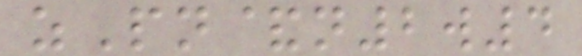zPn&n2w4
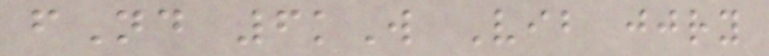fNd 6kW Vib jjry
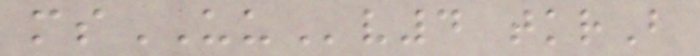msUUv4 tkrB
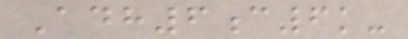Adh6c6k-
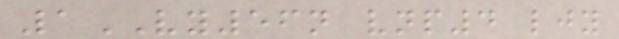1VY56n vnp4 ljy
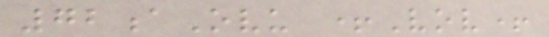72aOvu +Vov+
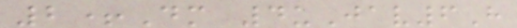2+Dm 4uJav6H
